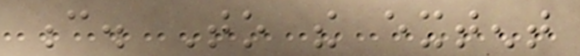c. To the extent
